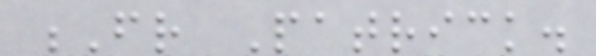Fr Patrick.
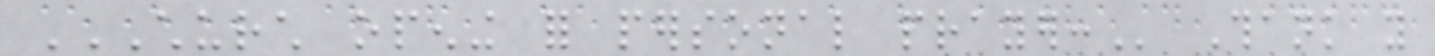CHURCH OPENING FOR PERSONAL PRAYER: Thank you
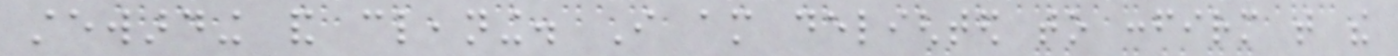stewarding and cleaning. I am delighted to confirm that the
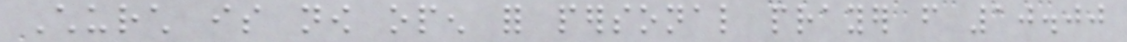Church is now open for personal prayer from 10.00
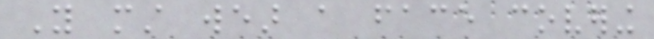You must wear a face covering
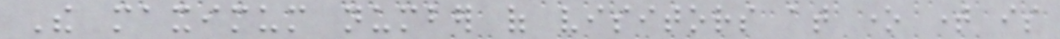The maximum number of visitors at one time is
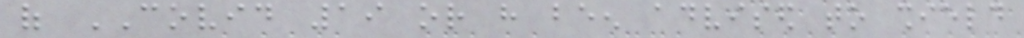of COVID 19 or have been advised to shield
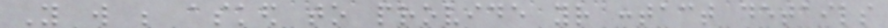You will be asked to provide your contact details
